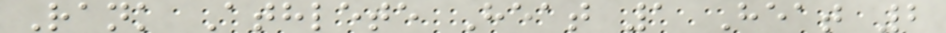Rank Athlete Heat 1 Heat 2
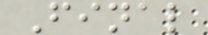Final
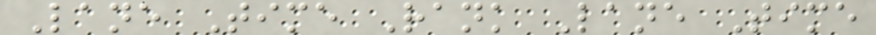Lane Time Rank Lane Time
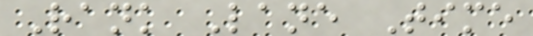Rank Lane Time
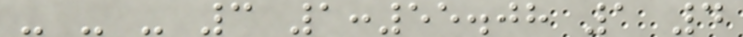- - - 3 1:55.08 1 4
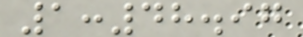1:48.97
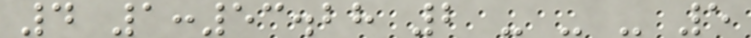4 1:53.28 2 - - - 5
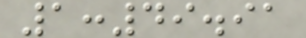1:49.91
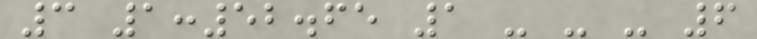3 1:52.65 1 - - - 6
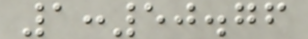1:50.76
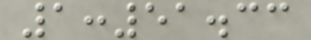1:51.33
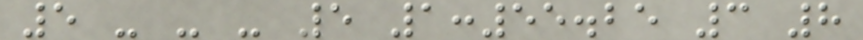5 - - - 5 1:55.25 3 8
